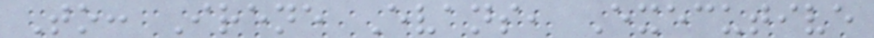To: Irene Evans, Executive
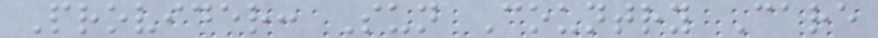Provider: Sun Country Care
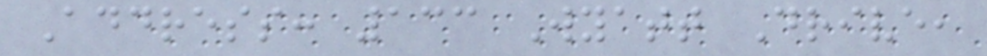Address: 133 Wyatt Drive,
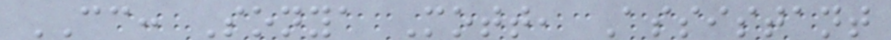CC: Sonya Mott, Assistant
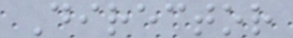Director
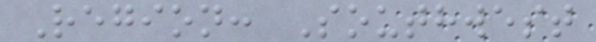Region: Southwest
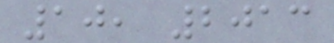10, 2013
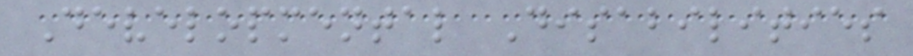Developmental Disabilities
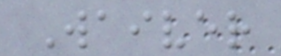Waiver
